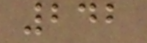242
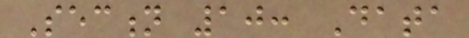Section 10: Data
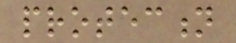protection
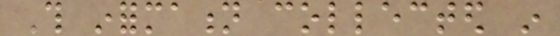This information collected in
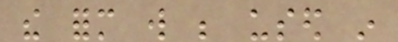the form will be used in
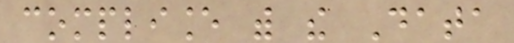compliance with the Data
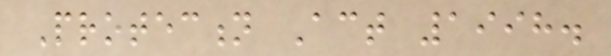Protection Act 1998.
